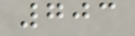703
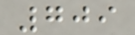709
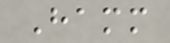Hamm
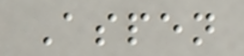Aspen
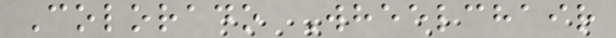Colorado Wheelchair
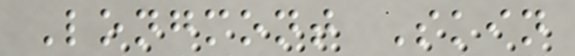Longmont Skin
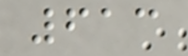613
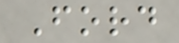Ford
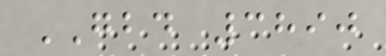GBD 3890
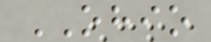OHIO
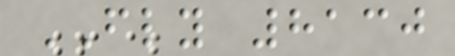FLY 8130
